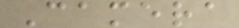Camera
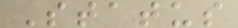Status
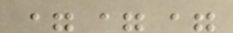===
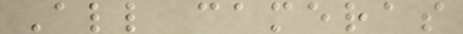All cameras
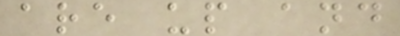are up and
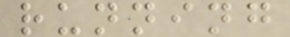running
